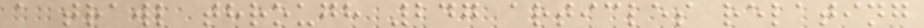a trawl through 247 articles relating
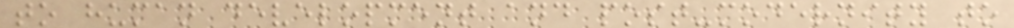to human development and post-modernity to
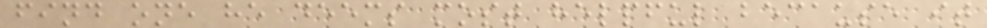find one he deems most helpful because it
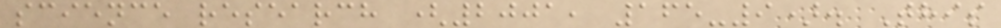science research (2001, 165-9). This
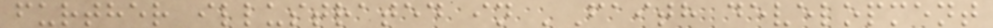further illustrated in 'Faith development
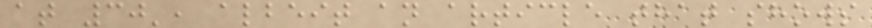at 30', albeit an article that shows
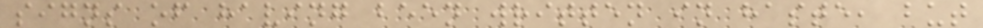signs of having been written in haste, but
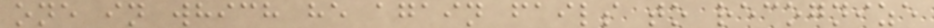one in which he again fails to recognize
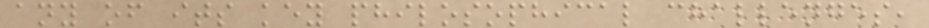any of its key philosophical challenges,
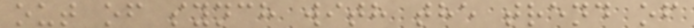out of synch with the trend of
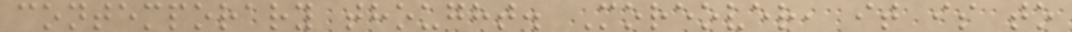contemporary thought. Moreover, it is to
